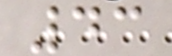43
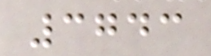3743
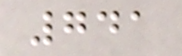741
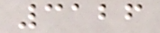3126
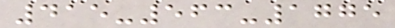415-563-1775
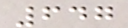647
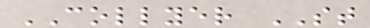COLLYER ST
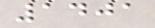1401
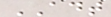ADT
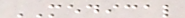MEDICAL
